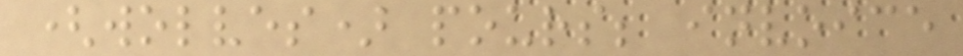(wolves) pours; invoice
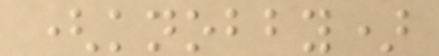(knobby)
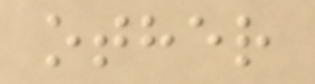other
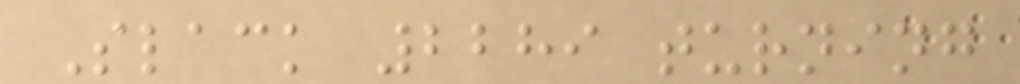Slack 2289 turning
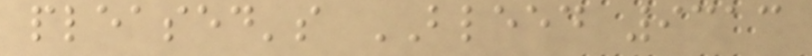pleased's BLEED 9313
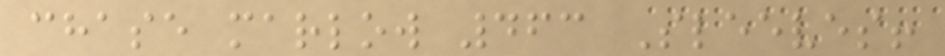chase marlow 463 Sleeves!
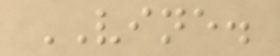VINE.
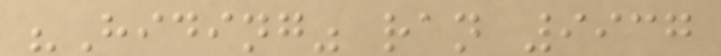"Hiding" ran 9937
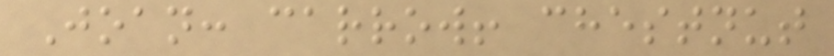Joan: carrow! chestnut
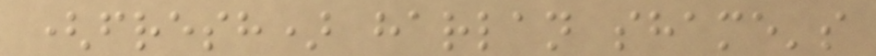(fresh) harlan shame's
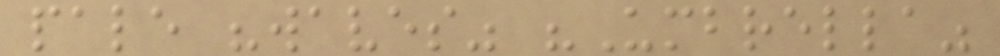pale "waves" "Umbrella"
